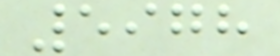5978
